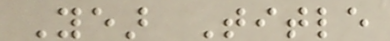Year Title
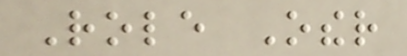Role Other
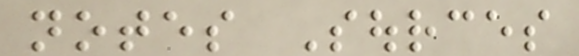notes Sources
